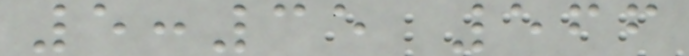5:35 566
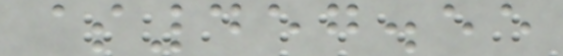$457.55
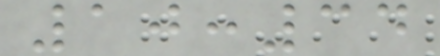10:34
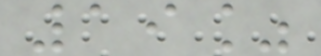19%
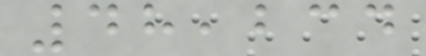48,234
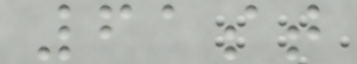61st
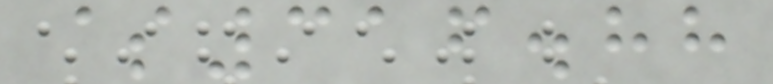$316.88
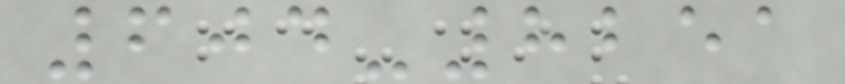604-8251
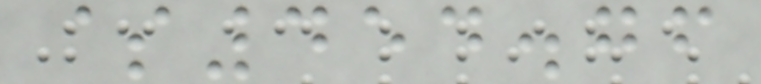$454.76
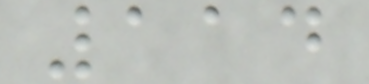114
